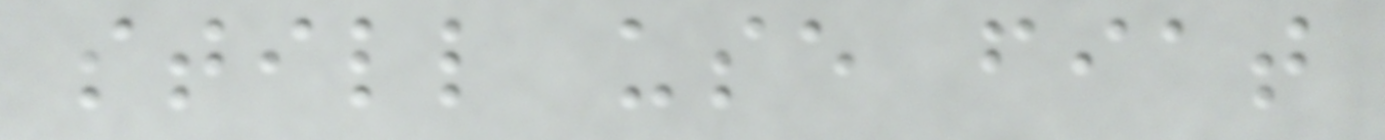still use fiat
